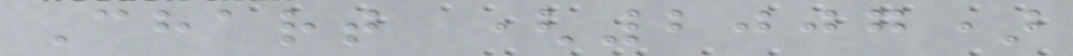Chart (2007)
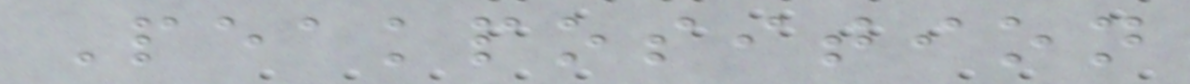Peakposition
